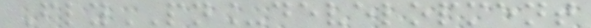FlyPN_development
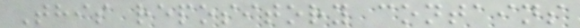This repository contains
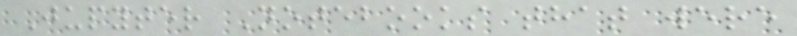Jupyter Notebooks that were
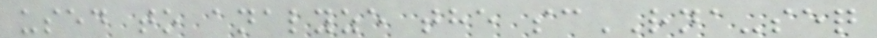used to analyze the scRNA-seq
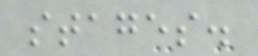stages.
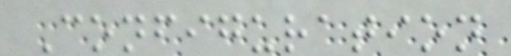Configuration
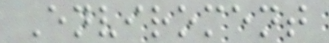Enviroment
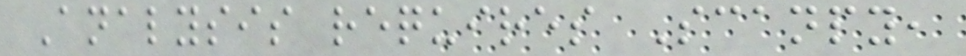Analysis requires Scanpy,
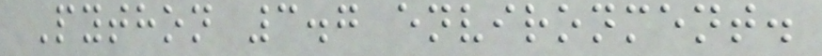Python 3.7 environment.
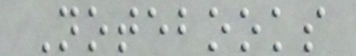Notebooks
